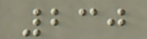230
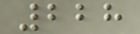228
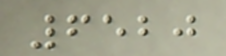6520
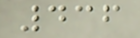436
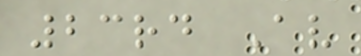23rd Av
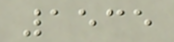1535
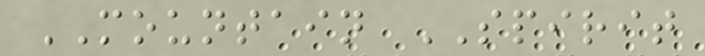MOUNTAIN SPIRIT
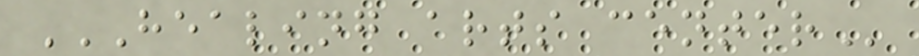HEALING ARTS CENTER
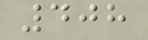408
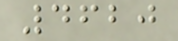4620
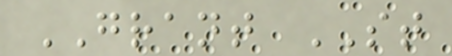GRANT ST
